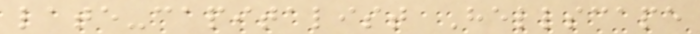late-capitalist Hellscape
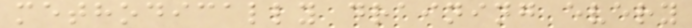methodically draining every
